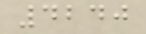4240
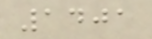1401
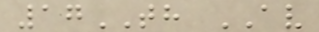17TH AV
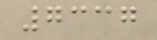7337
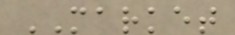MARKET
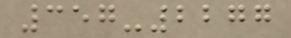357-2277
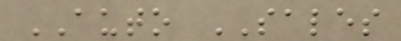AUTO SALES
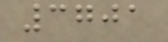3701
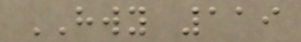HWY 119
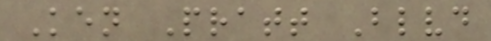Ken Pratt Blvd
